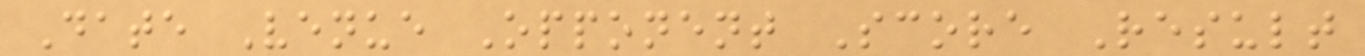Date Venue Opponent Score Result
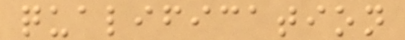qualification
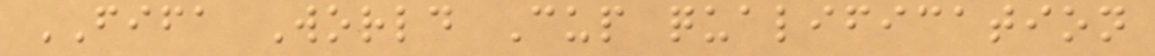FIFA World Cup qualification
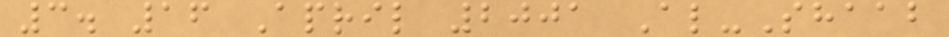3. 16 April 2001 Al-Shaab
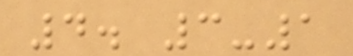4. 3-1
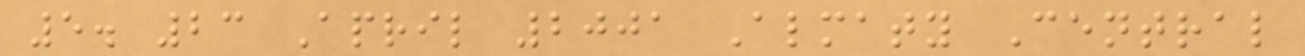5. 23 April 2001 Almaty Central
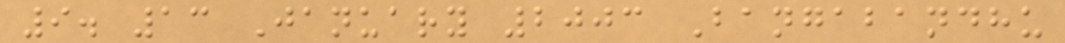9. 13 January 2003 Bangabandhu
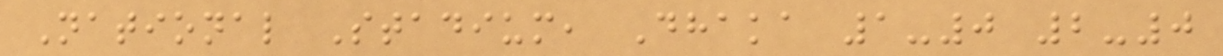National Stadium, Dhaka 1-0 2-0
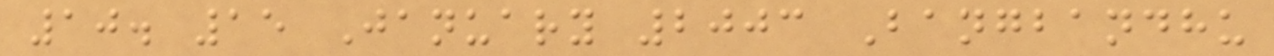10. 15 January 2003 Bangbandhu
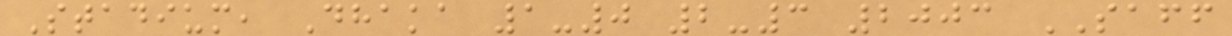Stadium, Dhaka 1-0 2-3 2003 SAFF
